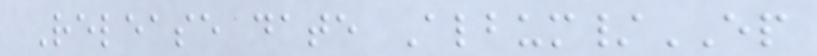Release date Album/EP
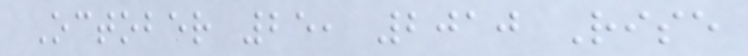October 25, 2010 Rise
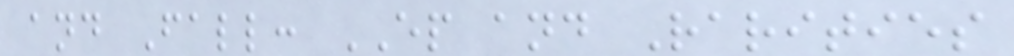and Fall: EP and Rarities
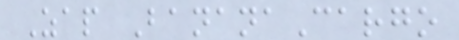Zap BananaCargo
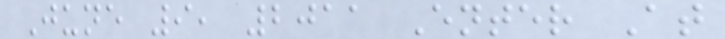June 9, 2011 Enter At
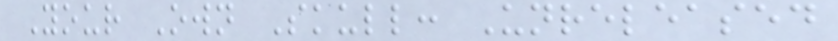Your Own Skull: Unreleased
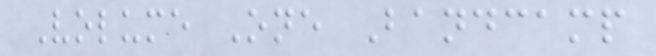Volume One Bandcamp
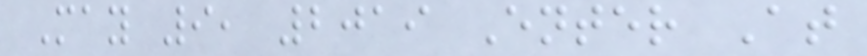May 9, 2019 Enter At
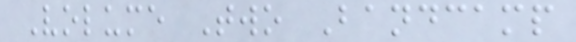Volume Two Bandcamp
